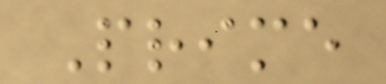Prime
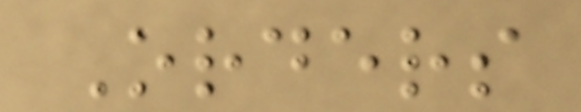Orders
